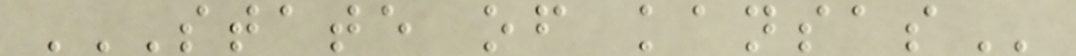STATE OF KANSAS
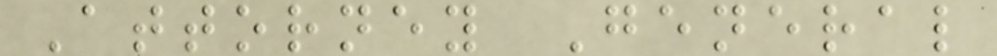Attorney General
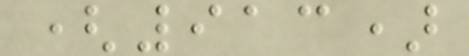(913)
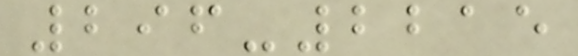296-2215
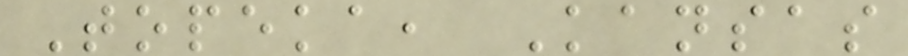Topeka, Kansas
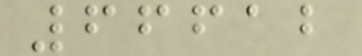66612
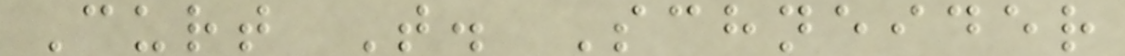Curt T. Schneider
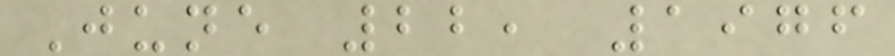June 22, 1976
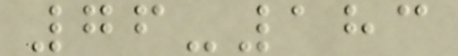76-183
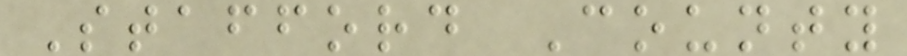Stafford County
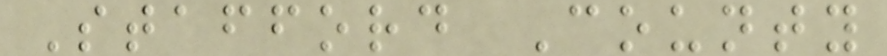Stafford County
